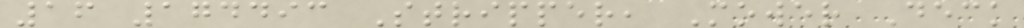16 174493 Stripper, Mower Deck
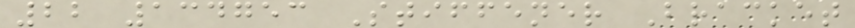22 134753 Stiffener Bracket
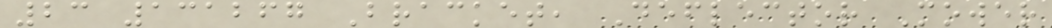23 131267 Bracket, Deflector Mower
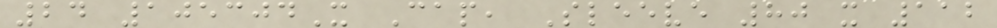24 105304X Cap, Sleeve 80 x 112
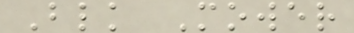Blk Mower
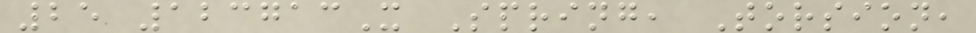25 123713X Spring, Torsion,
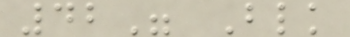42" Blk
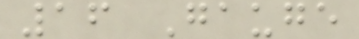16 Gauge
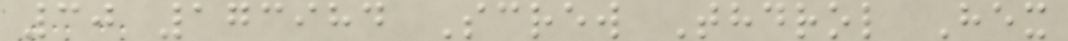30 173984 Screw Thdrol Hex
